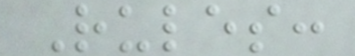Rules:
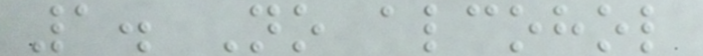1. No alcohol
